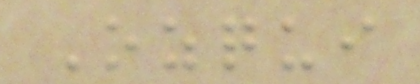Ozqui
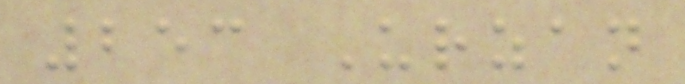253 Urzan
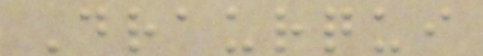Draurqui
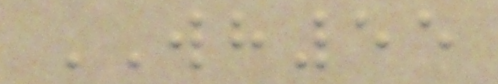WH55
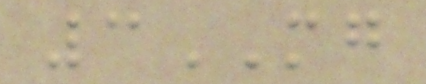3MG
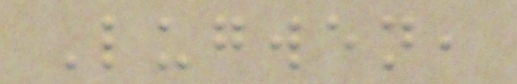Lugwen,
